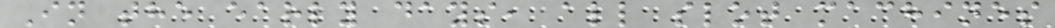In the early days, all slot machines
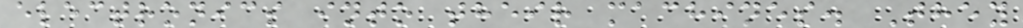electronics into their machines. They
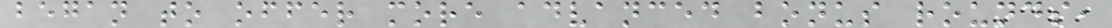began to offer more advanced bonus rounds,
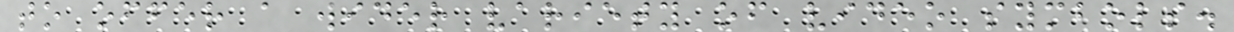to offer a wider variety of video symbols.
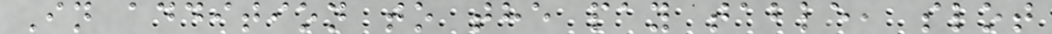In addition to the pay table, slot
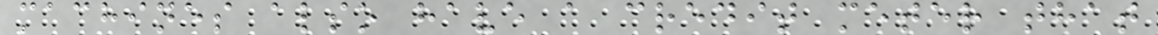machines also have a credit meter that
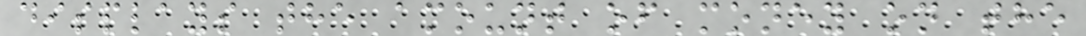displays the amount of money on the
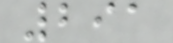291
